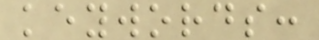keywords:
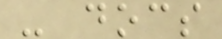- docs
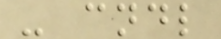- cndl
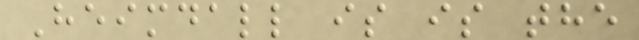Heimdall is is the
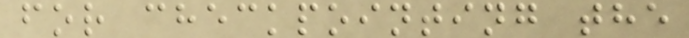for checkpointing the
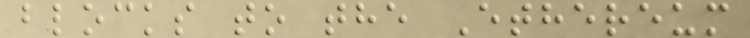blocks to the Ethereum
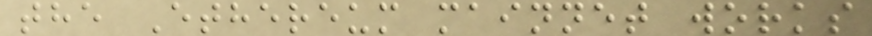the Ethereum mainnet works
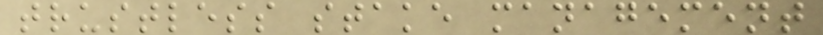trustless stake management
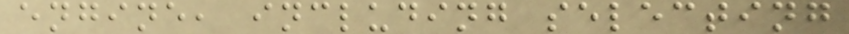engine, including selecting
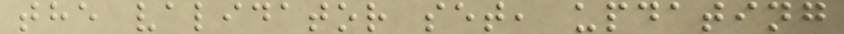the validator set, updating
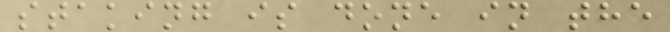staking is done in the
